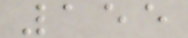155
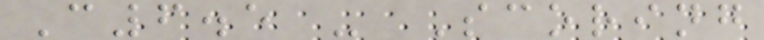C6.5 - Scoring
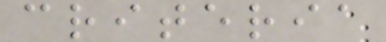criteria
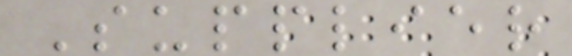Supplier
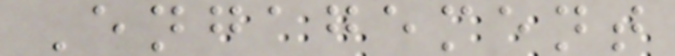Engagement
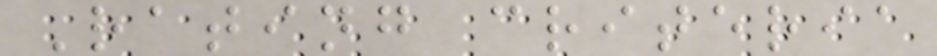Rating criteria
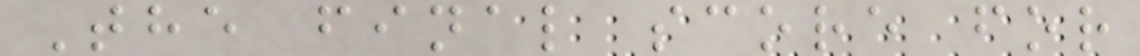The final score for
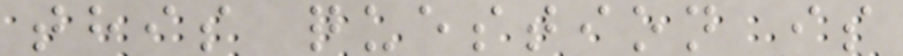this question is
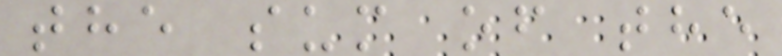the sum of the
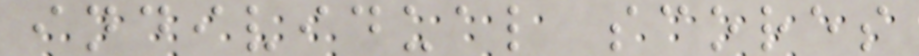individual scores
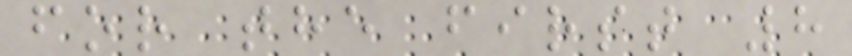for the first 8
